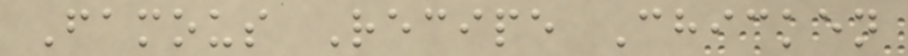Famous Recipe Chicken
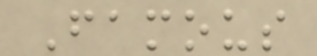Famous
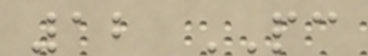12 PC
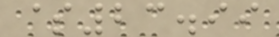$23.99
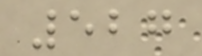527
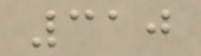310
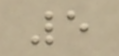5
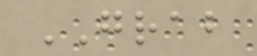GRAB
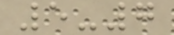5-7
